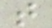t
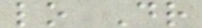lo Dr
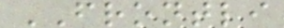FRONTLI
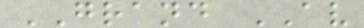GRAND AV
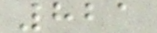821
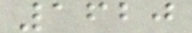1620
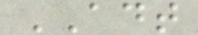ADT
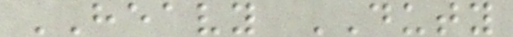HEAVY DUTY
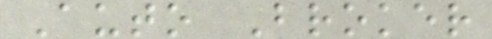Auto Broker
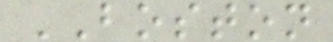BOSTON
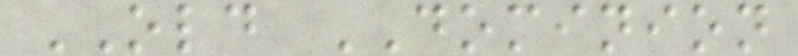OLD DOMINION
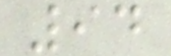94
